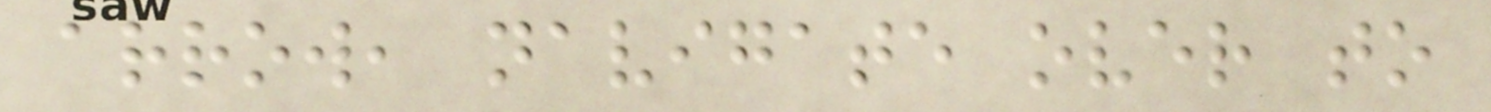arrow, navigate over to
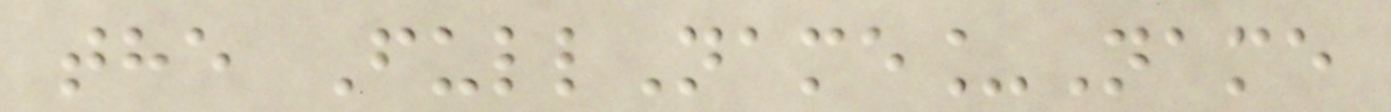the FullName_Name
